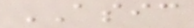ASIC
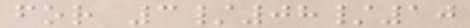for 3/08/10
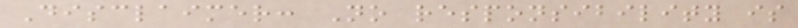Disclaimer: No responsibility is
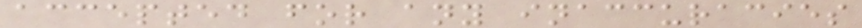accepted for any inaccuracies
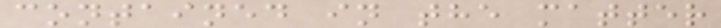contained in the matter
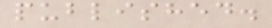published.
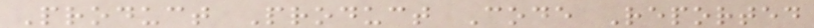Product Product Code Reported
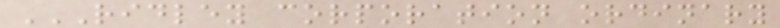RIDLEY CORPORATION ORDINARY
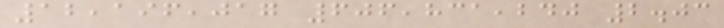12,196,017 606,831,240 2.03
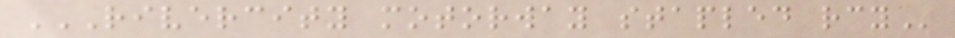RIVERCITY MOTORWAY STAPLED RCY
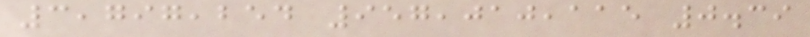3,797,254 957,010,115 0.39
